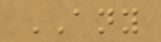ANY
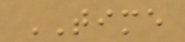TIME
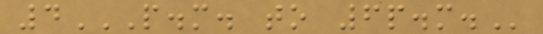4P.M. TO 6P.M.
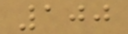100
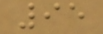95
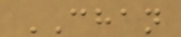CHAN
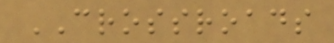CROSSROADS
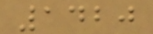1420
